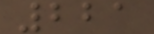221
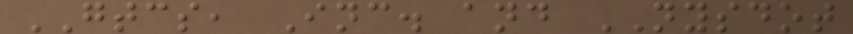GTCS, Inc. and NYSDOT
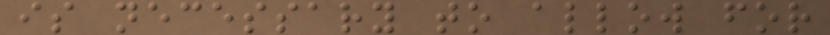is necessary to allow for
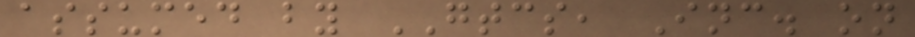assumed by GTCS, Inc. on
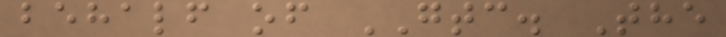behalf of GTC. The
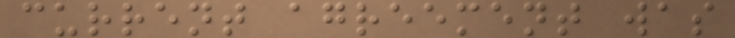current agreement was
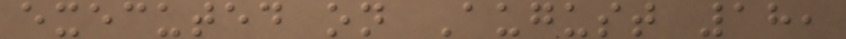executed on August 18,
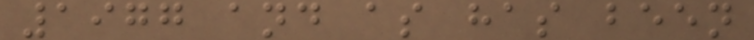1977 and as has been
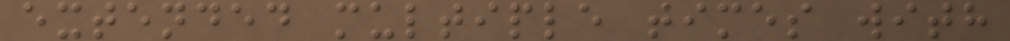extended multiple times with
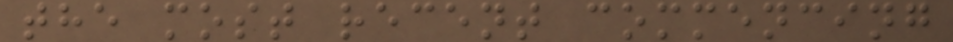the most recent commencing
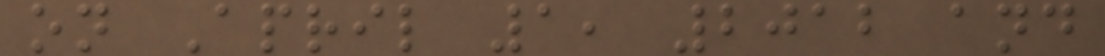on April 1, 2012 and
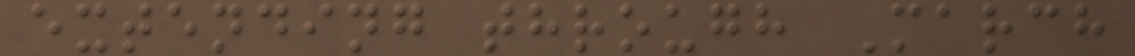extending through March
